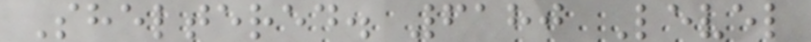Sheltered. 6180 Level
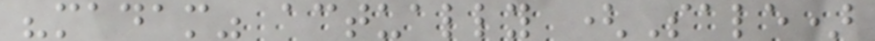"madam" actually (Sale)
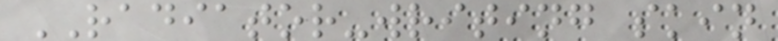RADIATOR-writing skin
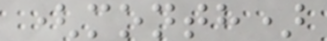(month)
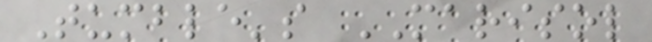Tumble's MARISOL
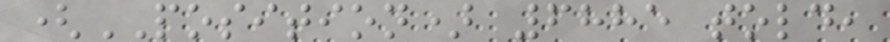(POSITION) 6885 told,
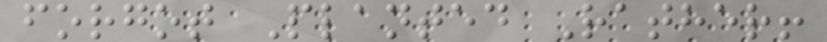forgot Planted Rather!
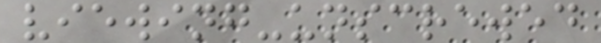viewing-unscrewed
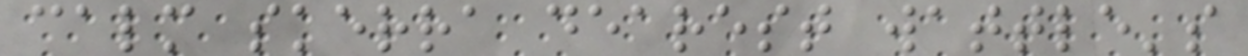calm skerra dearest wattle's
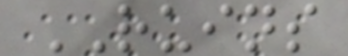RUINS
